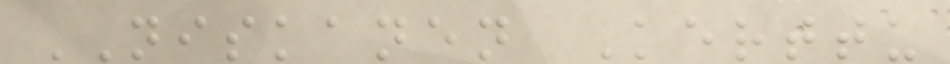NISKANEN Kerttu
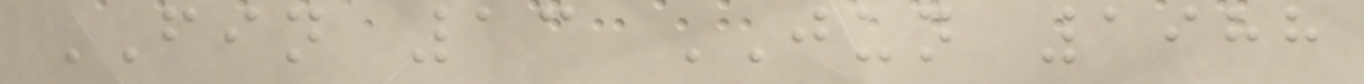FIN 13 JUN 1988
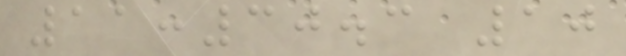11:30.3 10
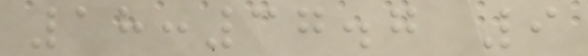18:37.7 9
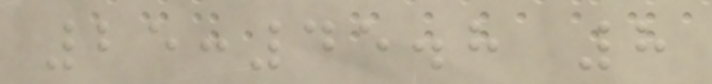25:45.8 8
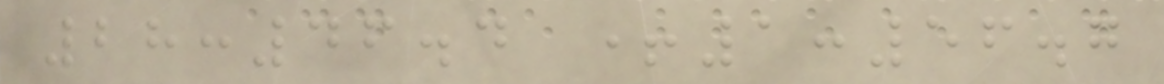28:46.4 +1:56.7
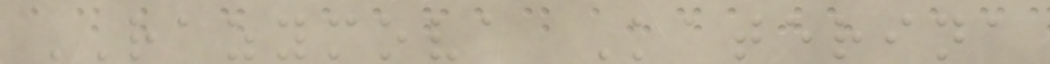RAZYMOVA Katerina
